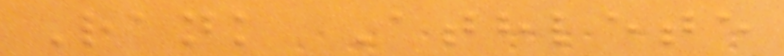Rank Athlete
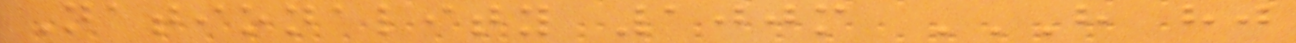Nationality 100m H HJ
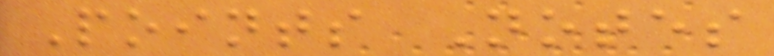Points Notes
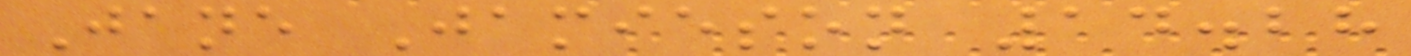Jane Jamieson 14.28
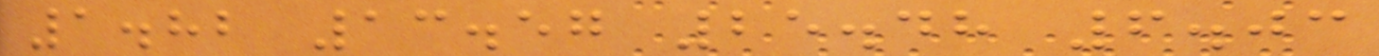1.82 13.57 25.48 6.03
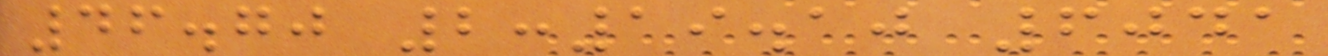46.70 2:19.10 6041
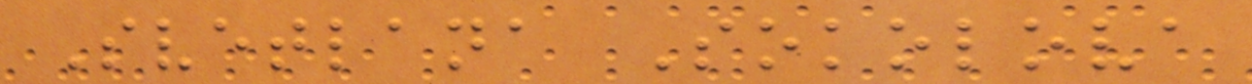Svetlana Sokolova
